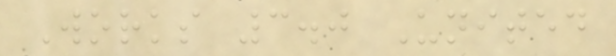Works 3.0 United
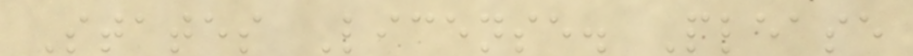States License. Please
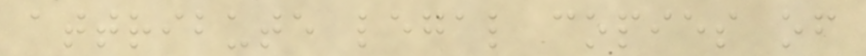attribute legal copies of
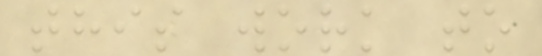this work to
